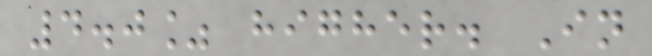4.0% higher. In
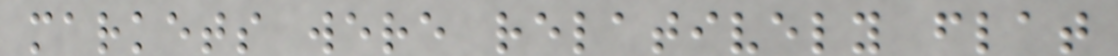markets were relatively flat
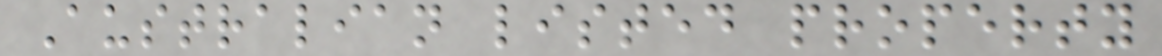Australian listed property
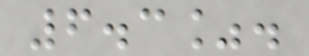6.3%.
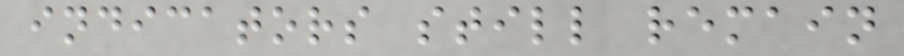indicators still remain
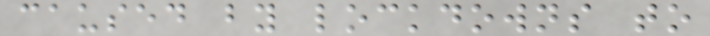caused by lockdowns to
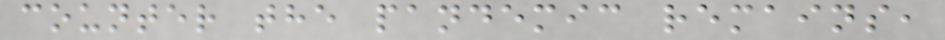counter the pandemic remains,
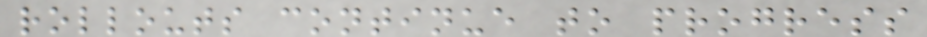rollouts continue to progress
